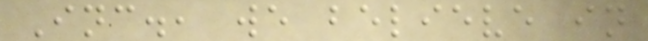Inc., we believe in
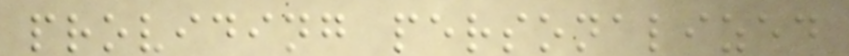providing personalized
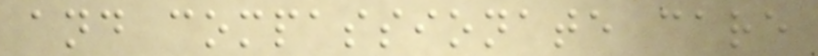and compassionate care
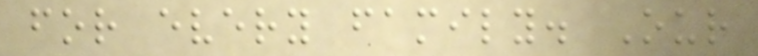for every family. Our
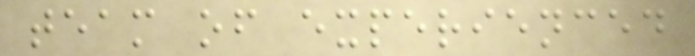team of experienced
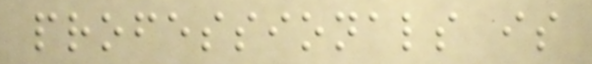professionals is
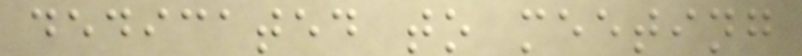dedicated to meeting
